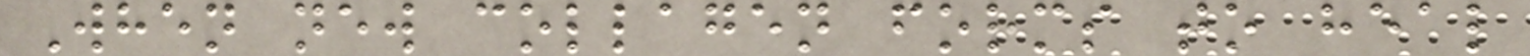When new collagen forms to heal
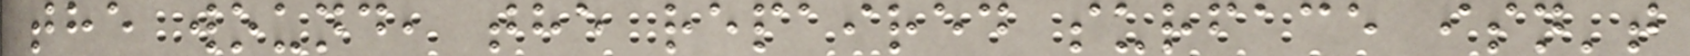the wound, the repaired surface isn't
